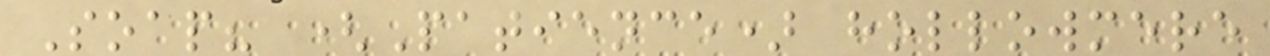Soap? (Patience) hollowmere
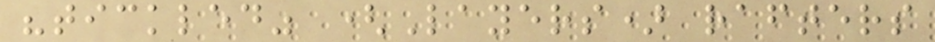"tickled" (Layers) rafters
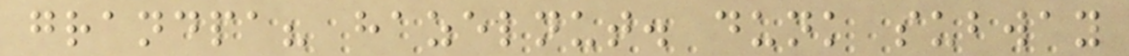grandpa? hazelnut. dunk subway
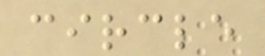circle
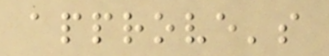approve's
